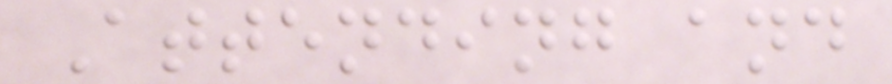Attending and
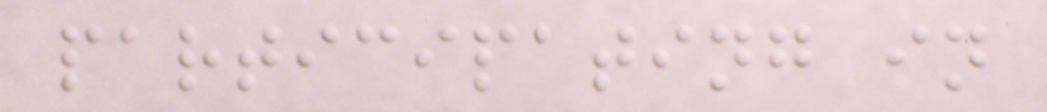participating in
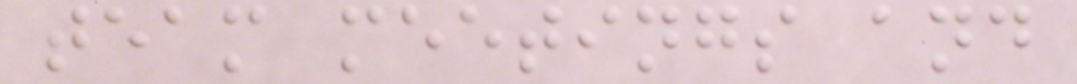team meetings and
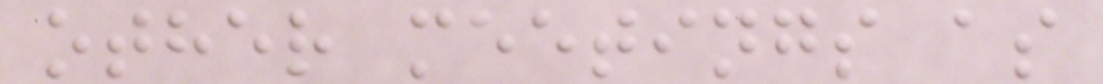other meetings as
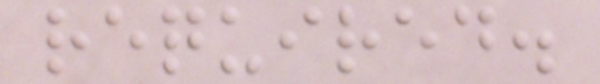required.
